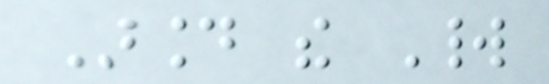Around the World
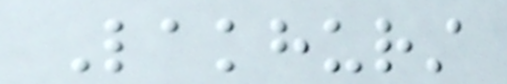Lakhurst
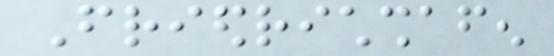Friedrichshafen
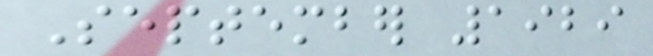September 1929
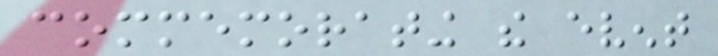commemorating the event
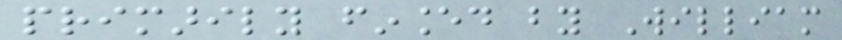primarily financed by William
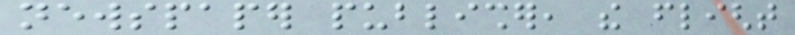newspaper publisher, the flight
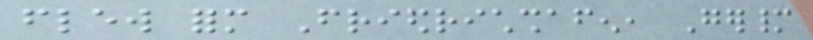flew form Friedrichshafen, Germany
